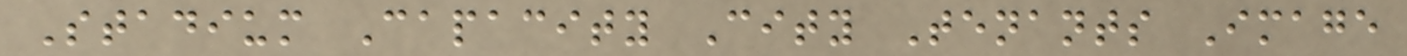Stadium Capacity City Tenants Image
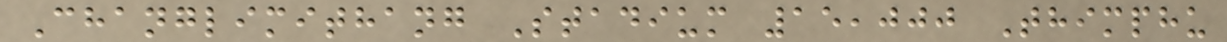Changlimithang Stadium 15,000 Thimphu
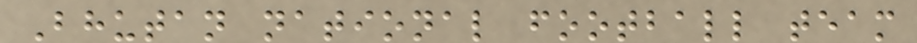Bhutan national football team
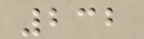232
